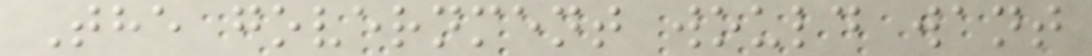The government would want
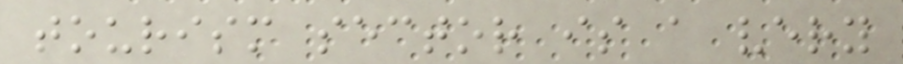tourism sector is a very
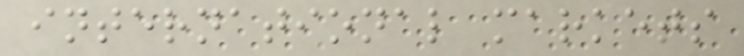international markets
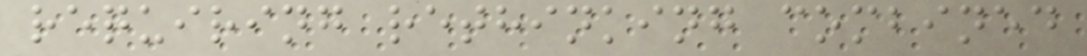requiring rethinking combined
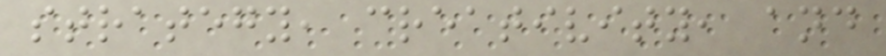strategy, creativity, and
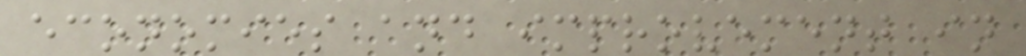economies and improvement in
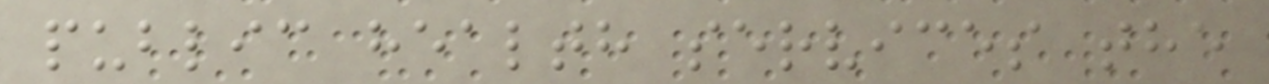public health services the
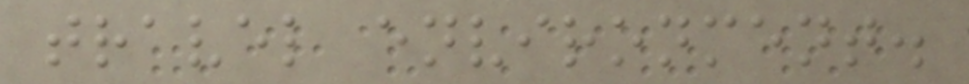travel environment.
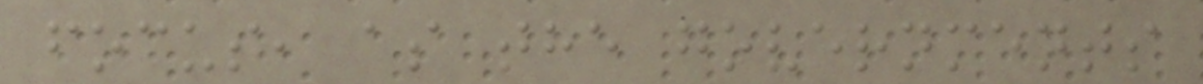focus, as the governments
